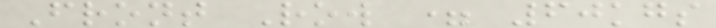Front Row = 60kgs
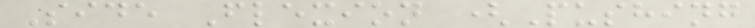Side Flexion (Pushing
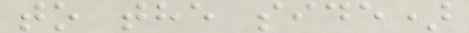to the side)
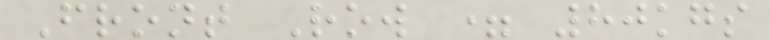Front Row = 80kgs
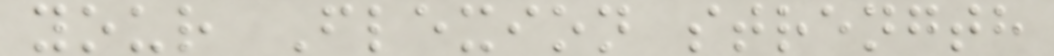your Flexion strength
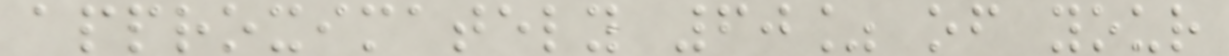approximately 60% of your
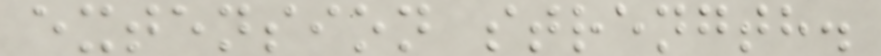extension strength.
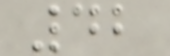42
